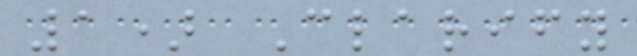1) Clarify
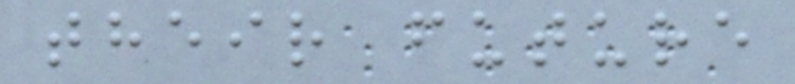their future
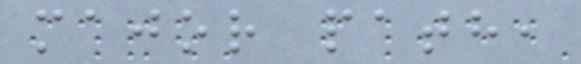major path,
